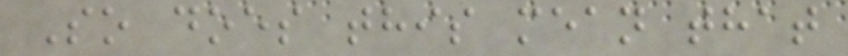So does this mean that
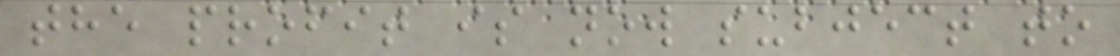the profit is now subject to
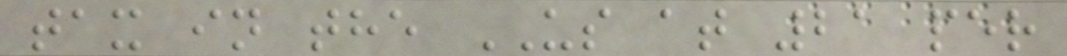tax in the US at 21 per
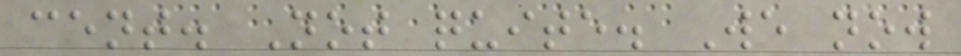cent. Not quite. We now
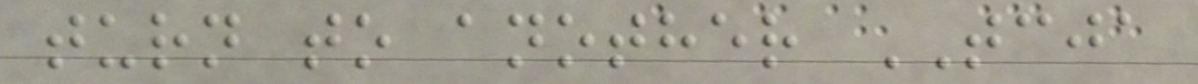turn to another TCJA
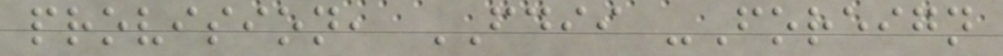provision, FDII -Foreign
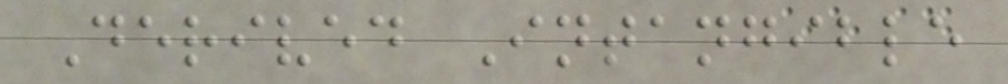Derived Intangible
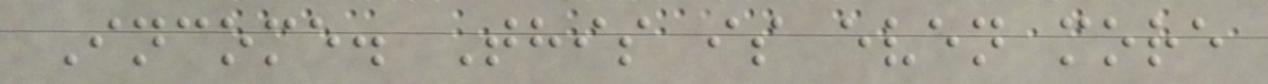Income. This is even more
